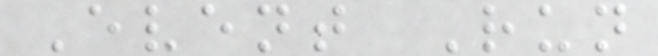Event Run
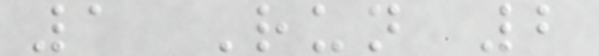1 Run 2
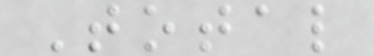Total
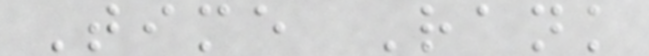Time Rank
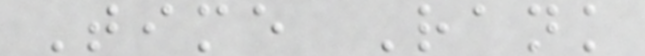Time Rank
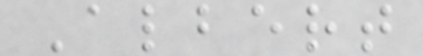Albert
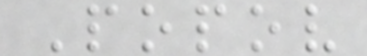Popov
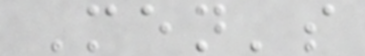Men's
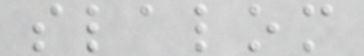slalom
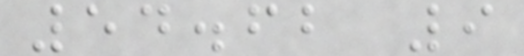54.62 9
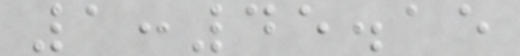1:45.15
